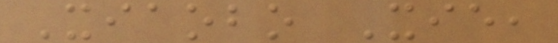Xiaobo Xie,
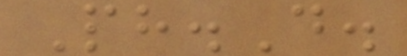Ph.D.
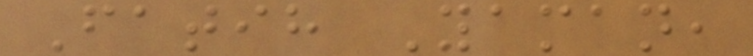Fatih Yaman,
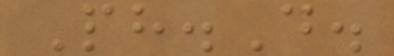Ph.D.
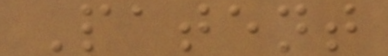Patent
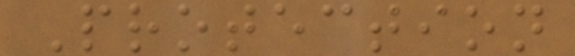Protection
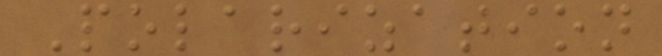Polarization
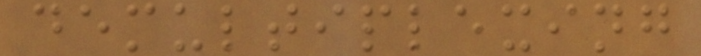demultiplexing
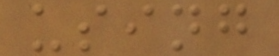using
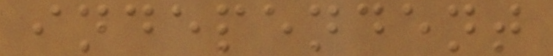independent
